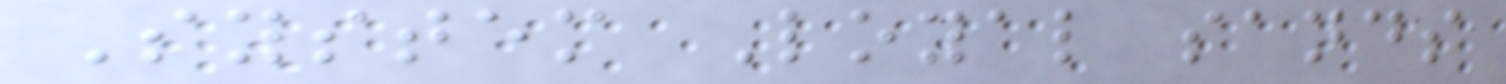System Loyal sands
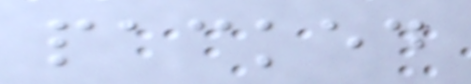packed
